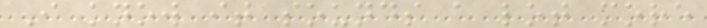I know it sounds a lot more
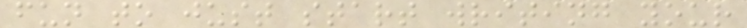fun to just start writing your
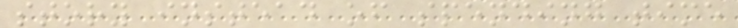story instead of spending time
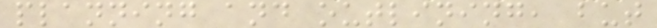planning and outlining, but
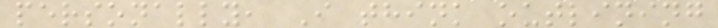personally, I think outlining
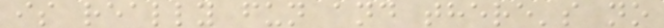is really fun and there's no
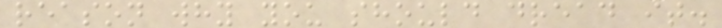reason why you should dread it.
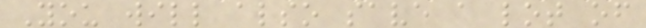You will also save a lot of
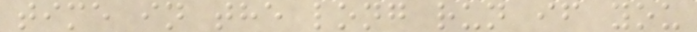time in the long run if you
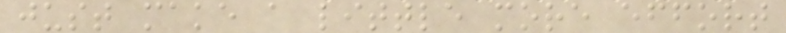just make a little more effort
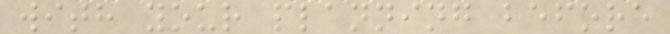with your planning before
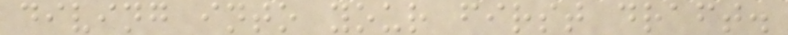diving into your first draft.
